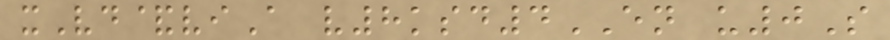xVd&viA v8ksd4EN u0S
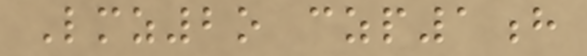Lmz2o czp1h
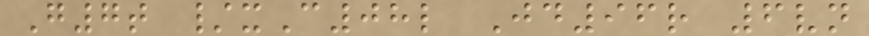G7t /xC08l Jd96r 6vn
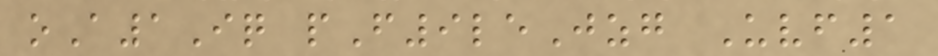oA1Iq pF9leJzg Uvf1
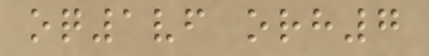oq1vf orh7
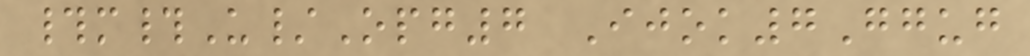#m#U/Opg7 Ijok7Ggug
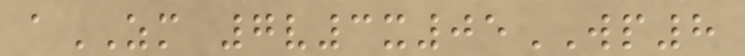aZM 7v3x05WP8
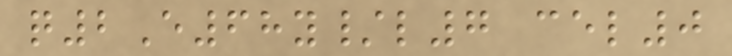q2E68y/l7 cel0
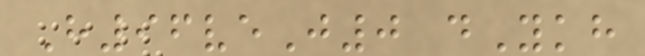H96veJ0 dYkh
